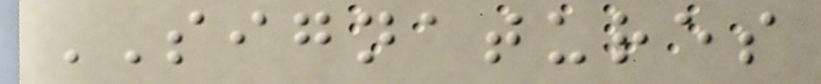SIGNATURES
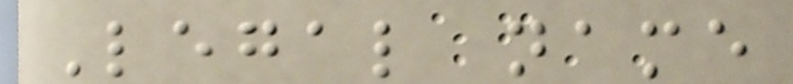Legal name
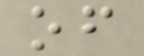of
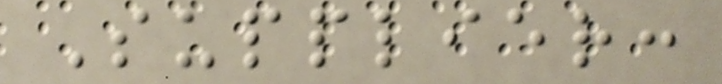Supplier:
